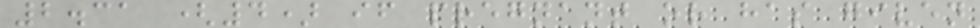2.31 (4) if pregnant or has given
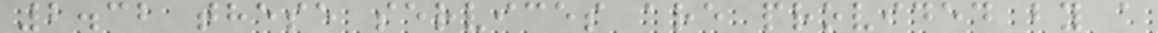2.32 these services are provided by a
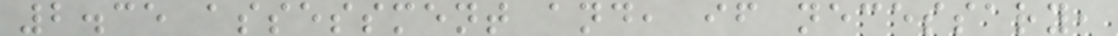2.35 assessment and, if necessary,
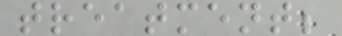treatment;
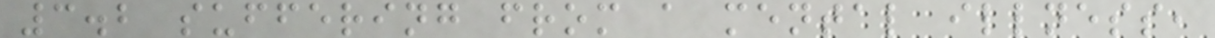3.2 suffering from a mental illness,
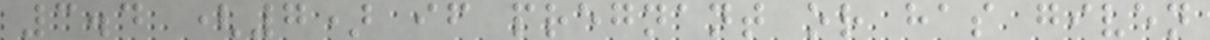3.4 (7) if pregnant or has given
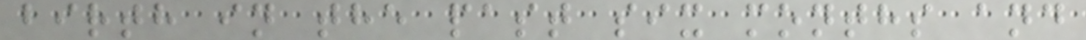birth in the past six months and
